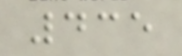435
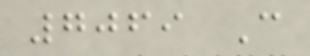7069 C
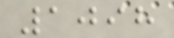1098
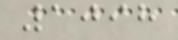1098
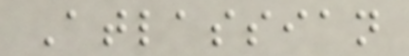Atlassian
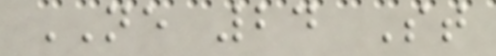NE 24 St
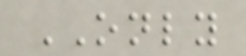ONLY
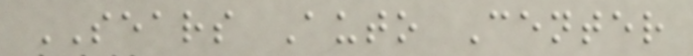SEARS Auto Center
